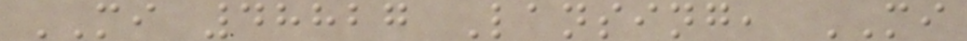MI 48827 Lansing, MI
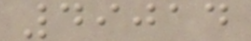49014
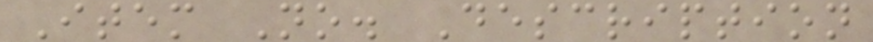Item No. Description
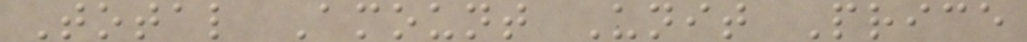Total Amount Unit Price
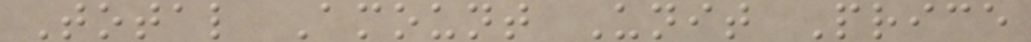Total Amount Unit Price
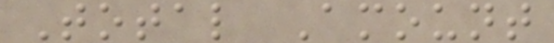Total Amount
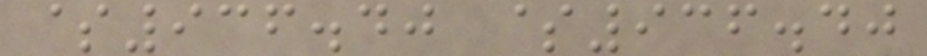$936.40 $936.40
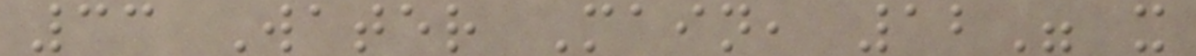33 Water Main, 12" x
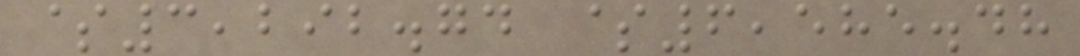$3,292.74 $6,585.48
